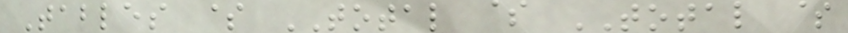Tables $ TOTAL $ TOTAL $
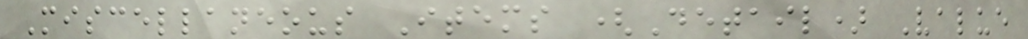Miscellaneous Items (Detail) Value
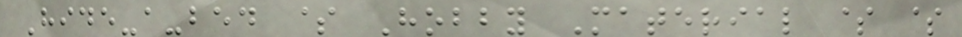Hide-a-bed $ Hobby Material $ $
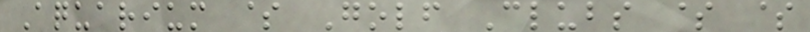Aquarium $ Golf Clubs $ $
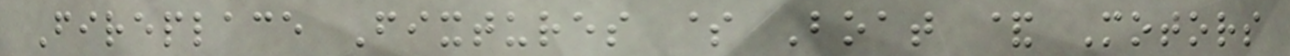Fireplace Fixtures $ Boat & Motors
